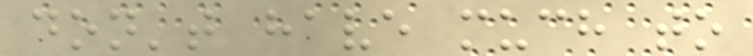don't have much to
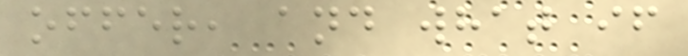offer, and what if
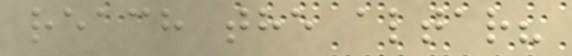reach the altar?
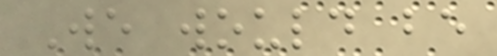We would be
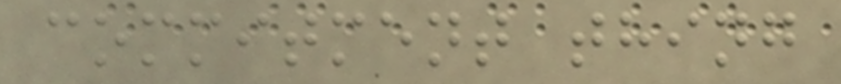commitment thing
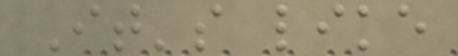It's like
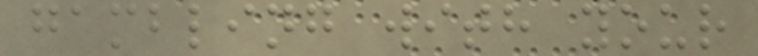gambling with your
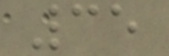35
